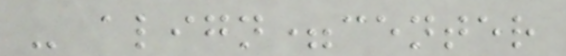- align=center
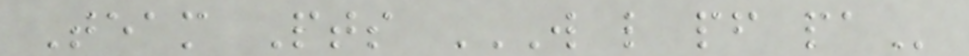Team Pts W L PF PA
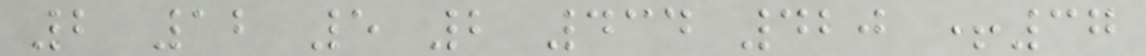2 12 5 2 434 420 +37
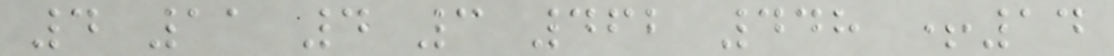4 11 4 3 462 448 +14
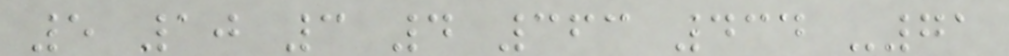5 10 3 4 363 434 -71
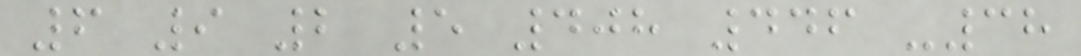6 9 2 5 408 446 -38
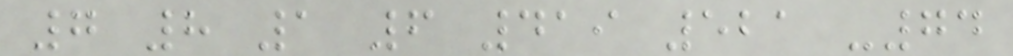7 8 1 6 419 521 -74
